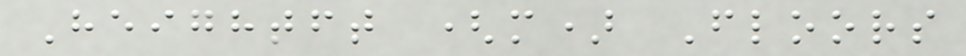Heightft (m) Floors
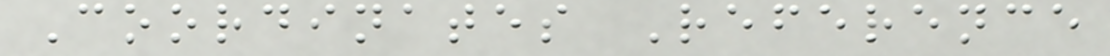Coordinates Reference
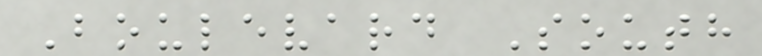Boulevard South
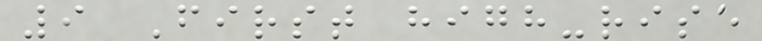9 First high-rise
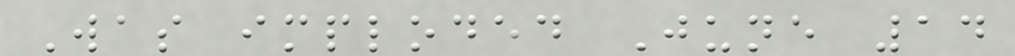Was imploded June 14
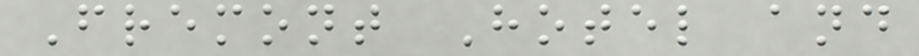Fremont Hotel and
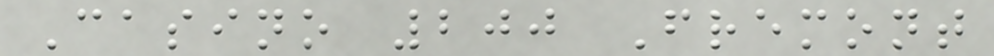Casino 200 Fremont
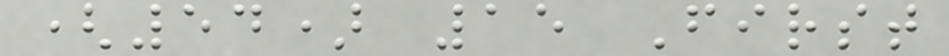(54) 15 First
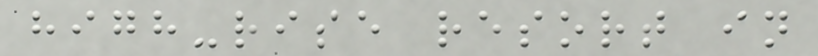high-rise resort in
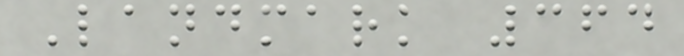Landmark 364
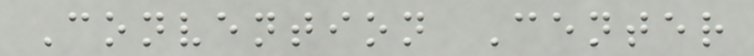Convention Center
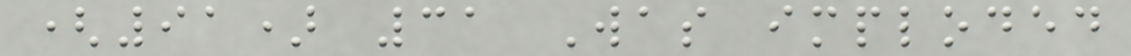(91) 31 Was imploded
